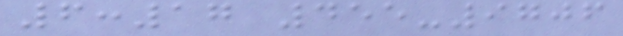6:17 455-9706
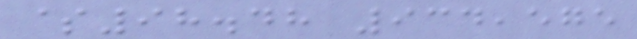$98.48 934,575
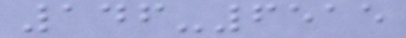146-6515
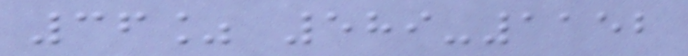36% 589-1152
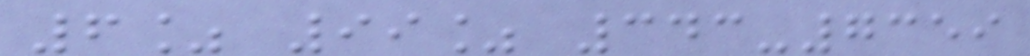6% 99% 343-7359
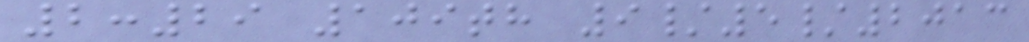2:29 109th 9/5/2013
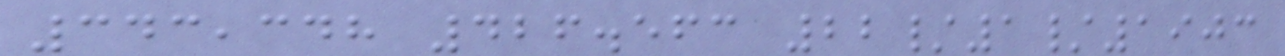343,348 426.563 22/1/1903
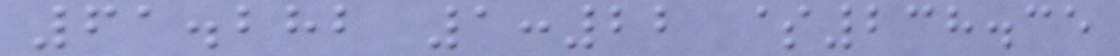61.282 1:22 $238.35
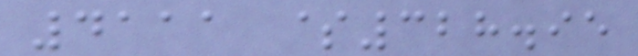4111 $328.95
